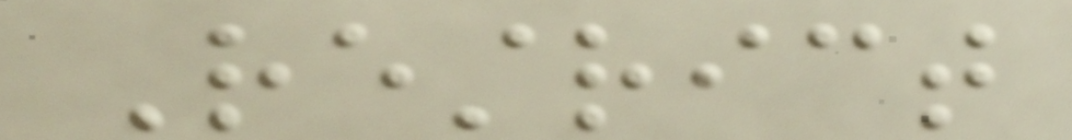Restrict
